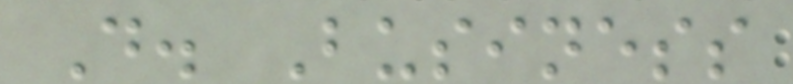D. Business
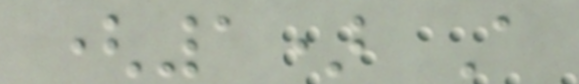(1) A
